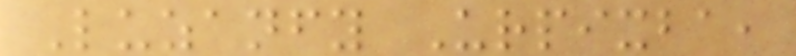Luzanfy Urpixba,
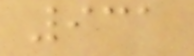931
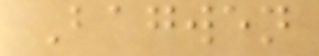Bagwen
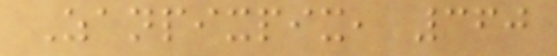Zanpixpix, 360
